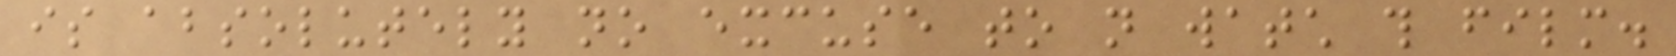is absolutely no excuse to not watch this film.
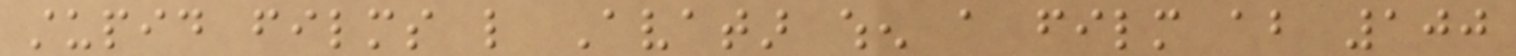stupid films like Avatar when a film about 100
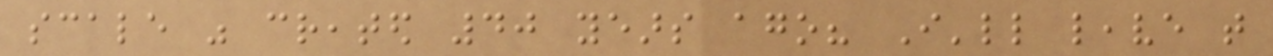scale was created 40 years ago? I'll leave that
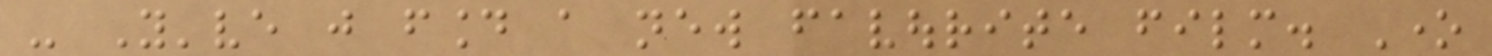- You've just found a new favourite film. One
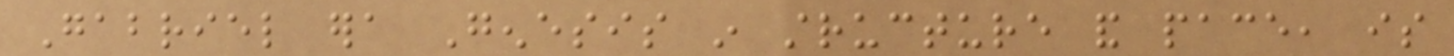Gabriel era Genesis in structure and pace, is
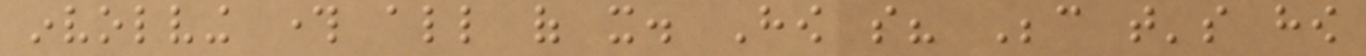involving through all of it. How so? Because that's how
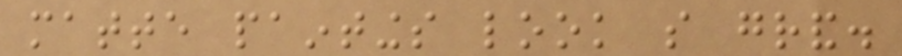matte paintings look so grand.
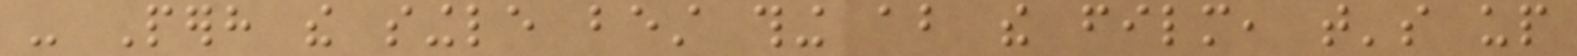- Perhaps the single best thing about the film, that's up
